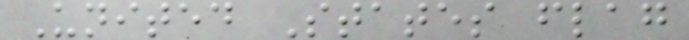United States flag
